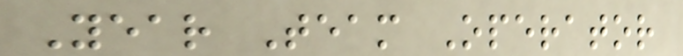Year Team Operator
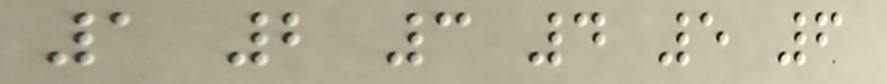1 2 3 4 5 6
